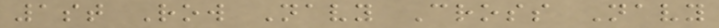1st Row Navy Cross Navy
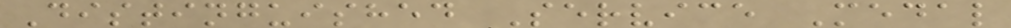Distinguished Service Medal
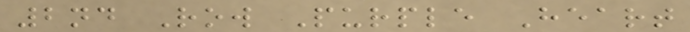2nd Row Purple Heart
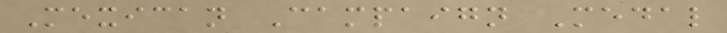Mexican Campaign Medal
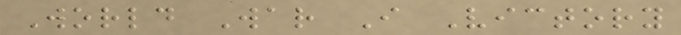World War I Victory
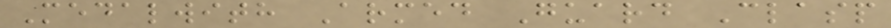Medalwith Armed Guard Clasp
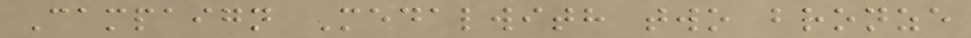Campaign Medalwith two bronze
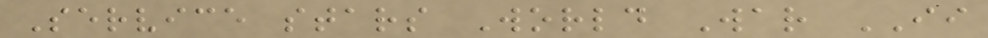Service stars World War II
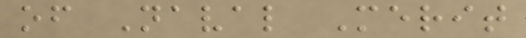of Naval Merit
